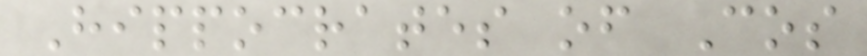Hippocrates of Cos
